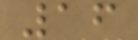16
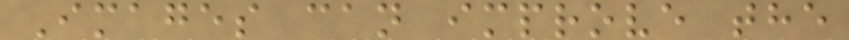Images can improve the
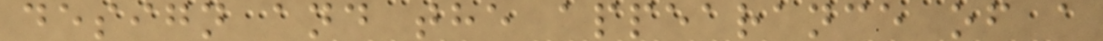design and the appearance of a
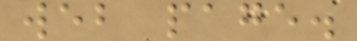web page.
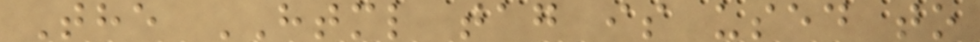The HTML tag is used to
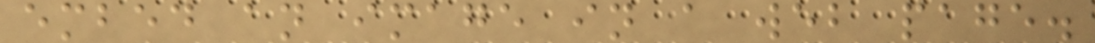embed an image in a web page.
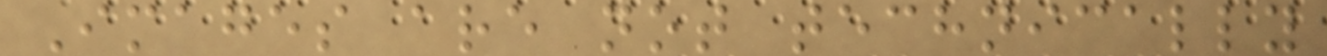Images are not technically
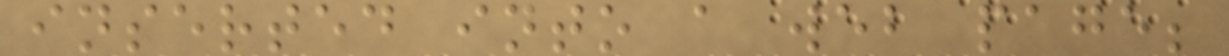inserted into a web page;
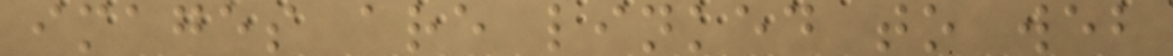images are linked to web
